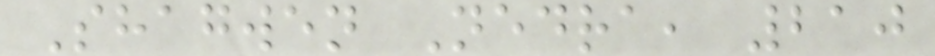Shagwen Nedra, 210
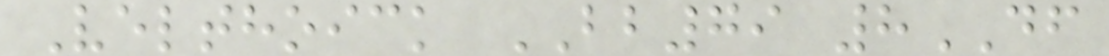Velthoick BB79 8DF
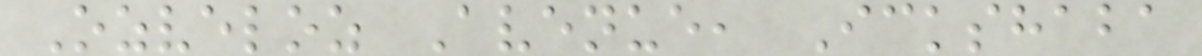Ozveloz Avenue, Ickshaba
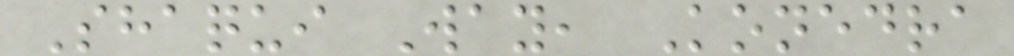Shaqui Way, Konedra
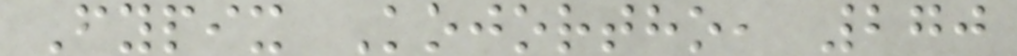Fypix Kojortho, 270
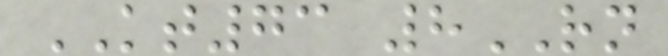KT73 8RN
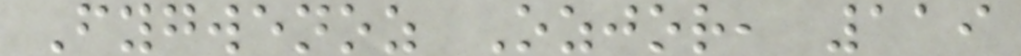Fygwenoz Ozjor, 119
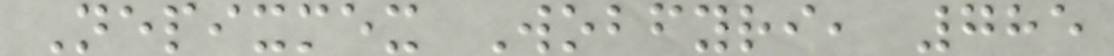Nepixmex Wobfyri, 785
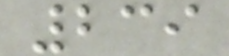239
